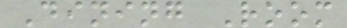Dining Room
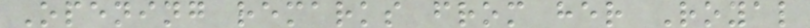Opening remarks from her Royal
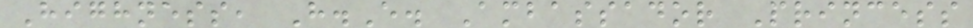Highness, H.E. Ambassador Princess
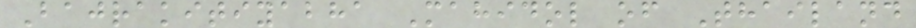Bajrakitiyabha Mahidol of Thailand
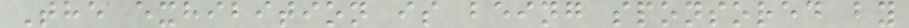The exhibition is being sponsored by
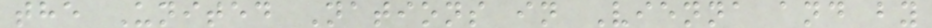the United Nations in Vienna and by
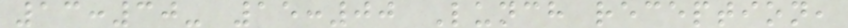13:30- 15:00 Lunch reception,
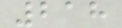218
